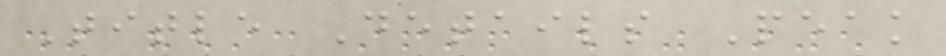Title Details Peak
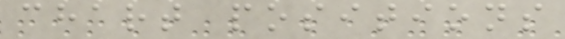chart positions
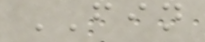FIN
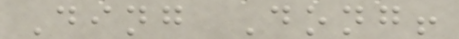Ding Dong!
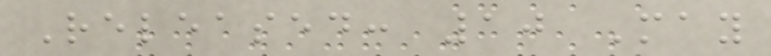Released: 10 May
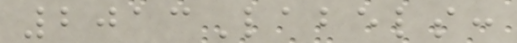2013Labels:
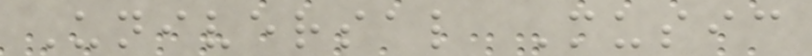Universal Music
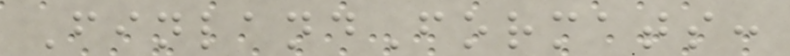FinlandFormats:
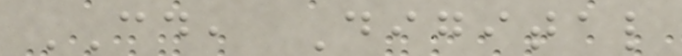CD, Digital
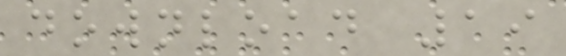download 19
